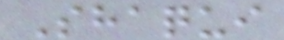Shaqui
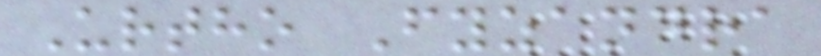Urtho Fyzandra
